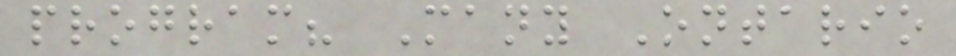program? Many Ontario
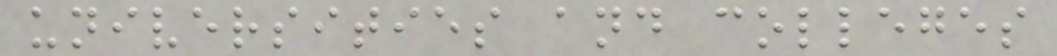universities and colleges
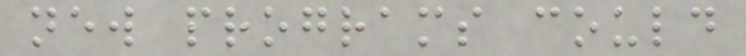new programs could
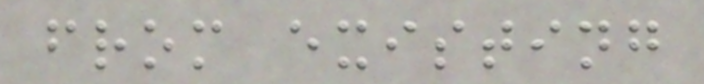from existing
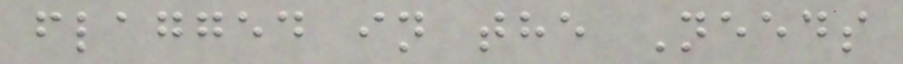flagged in the Needs
